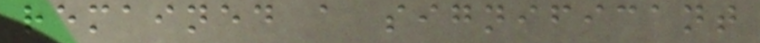remained a significant
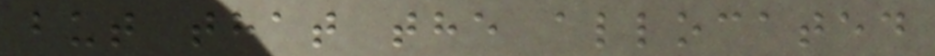but that the allocated
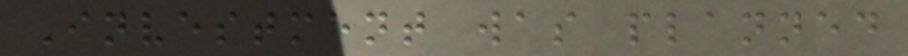Investment was planned
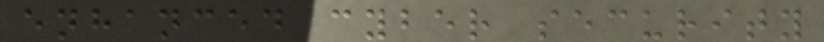enhanced cyber security
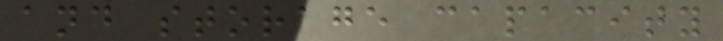and storage capacity
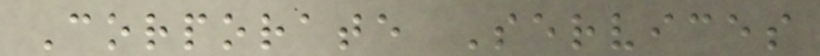Corporate Services
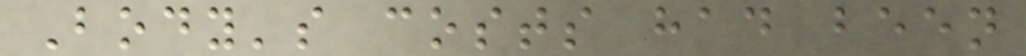Body's costs had been
